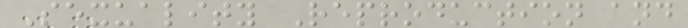Sexuality Reproduction and
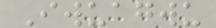Iwuagwu
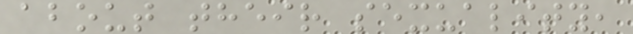about their sexuality,
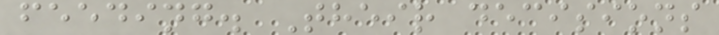feeding. Their decisions
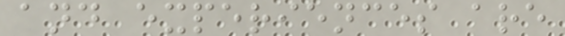and experiences are
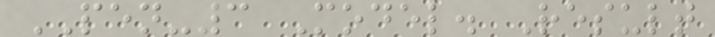PEN-3 Model. Result
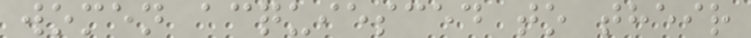women acquiesced to their
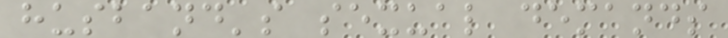husband's sexual demands
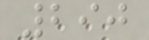290
